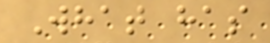What has
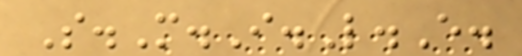S.M.I.L.E.
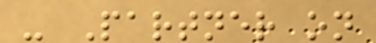- Partner on
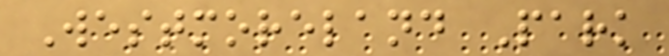Westmoreland Park
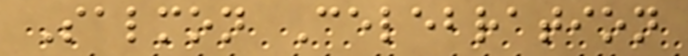Salmon Celebration
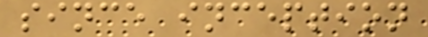since inception
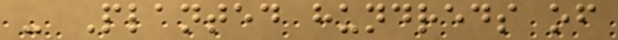- Planted hundreds of
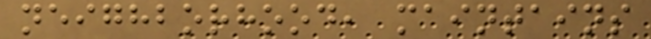neighborhood, maintains
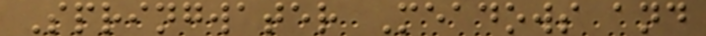Springwater Meadows and
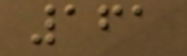161
